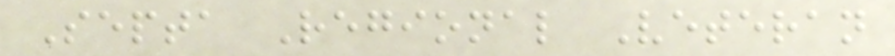Septa Regional Veteran
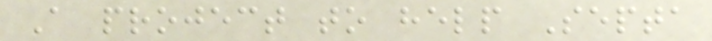A project to help Septa
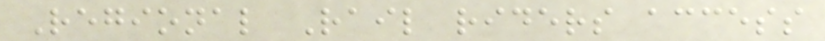Regional Rail riders access
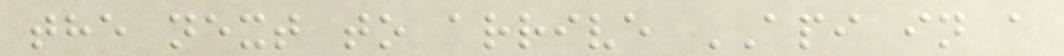the next to arrive API in a
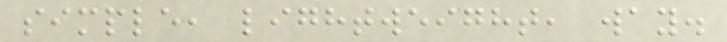simple, lightweight, way.
